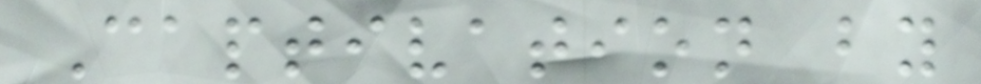Captivation by
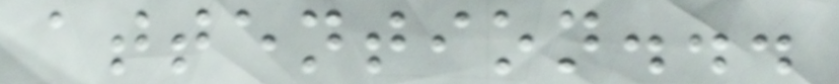attention...
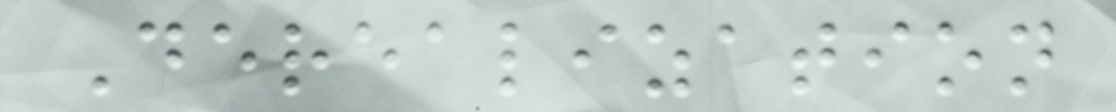Derealization
